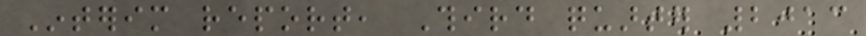Interim report, Third quarter 2013
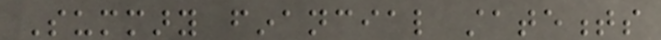Summary financial statements
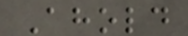Ahold
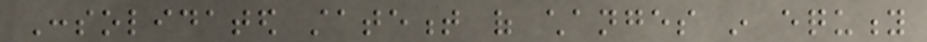Consolidated statement of changes in equity
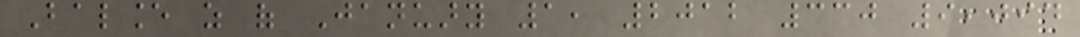Balance as of January 1, 2012 330 9,094
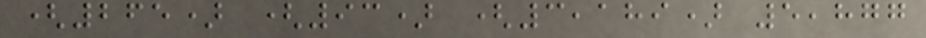(265) (93) (3,189) 5,877
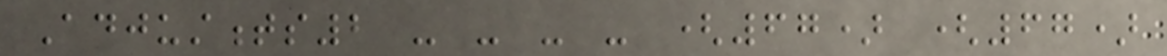Adjustments2 - - - - (67) (67)
